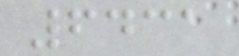6431
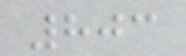803
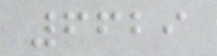6629
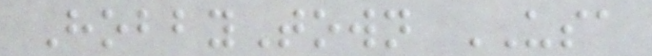HobbyTown USA
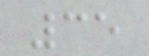35
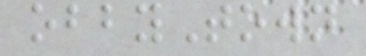obbyTown
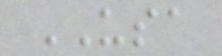USA
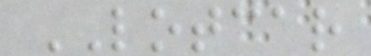LOTCAR
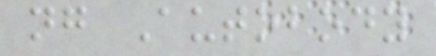ng Autobody
